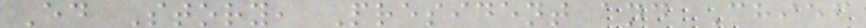Ed Story, President and Chief
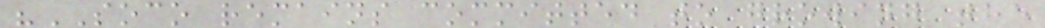"SOCO remains committed to growing the
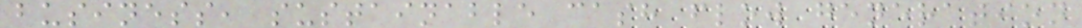business, sustainable cash flow generation
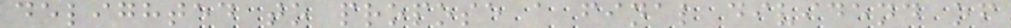delighted to propose a final dividend of
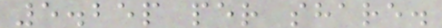5.25p per share.
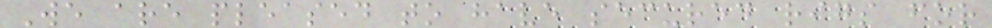We are pleased to have secured rigs for
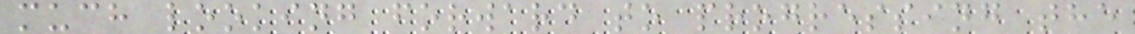much looking forward to progressing the
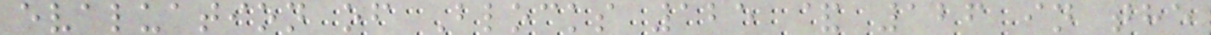evaluation of Blocks 125 & 126 in the
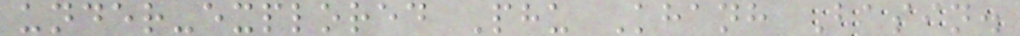under-explored Phu Khanh Basin.
